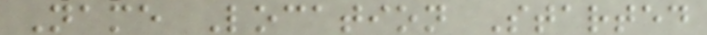Name Location Started
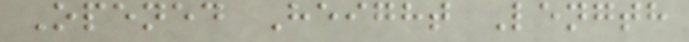Opened Height Length
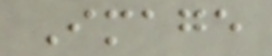Image
